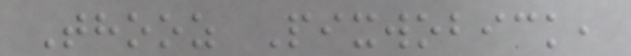Thooz Pixwobick,
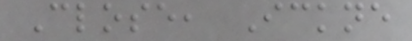Close, Ickne
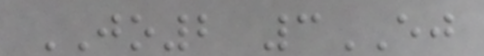JO2 3EJ
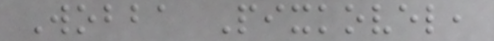Wobba Pixkovel,
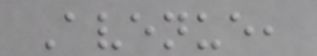Avenue,
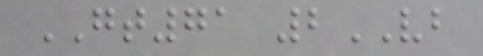GT71 2VB
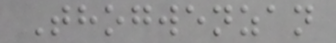Thogwenzan
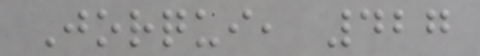Jorqui, 427
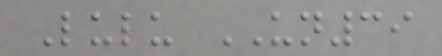Lulu UN39
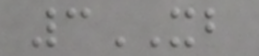3XB
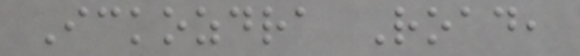Ickozdra Road,
